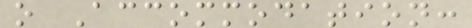o Accommodation:
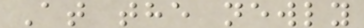At the newly
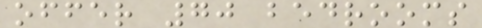offer 70 bedrooms
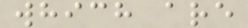which are
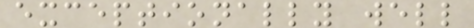exceptionally well
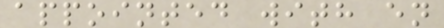appointed with en
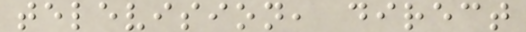television, direct
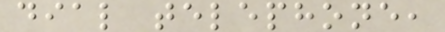dial telephone,
